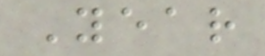Year
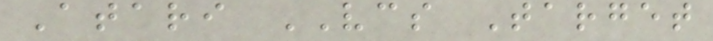Atari VCS Target
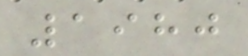1980
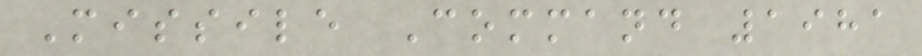Missile Command 1981
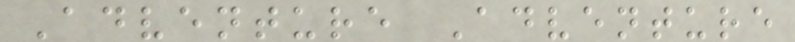Adventure Adventure
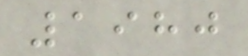1980
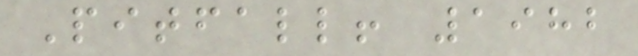Pitfall! 1982
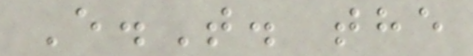E.T. the
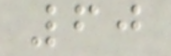60
